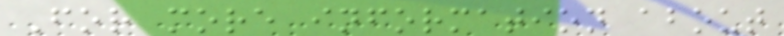For more information about
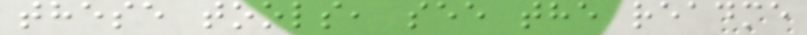these tools, see the readme
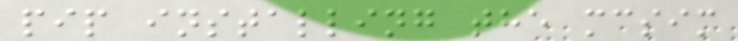pip installing the mcsim
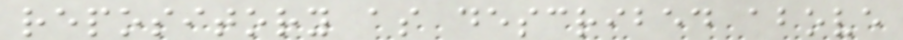repository as described above
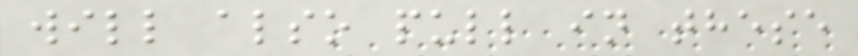will also pull in these
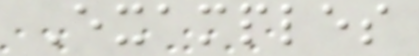Examples
